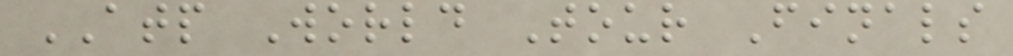ATP World Tour Finals
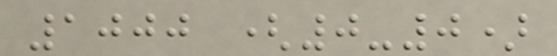1000 (0-0)
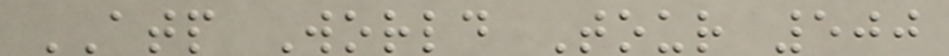ATP World Tour 500
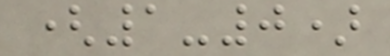(1-0)
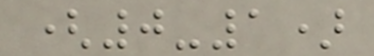(0-1)
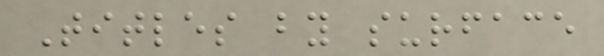Titles by surface
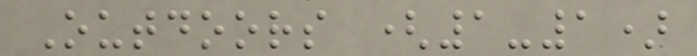Outdoors (1-1)
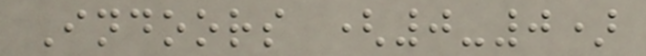Indoors (0-0)
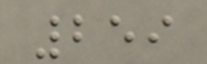259
